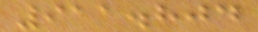911.804
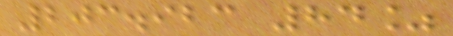203.923 84%
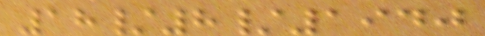18/8/1940
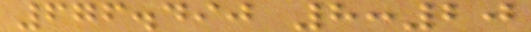676.490 8:20
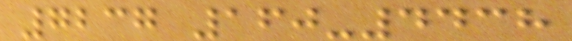7237 160-4438
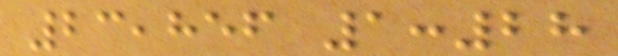23,856 1:28
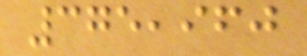375,960
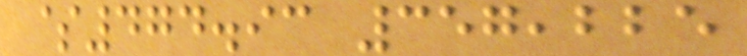$474.93 357,225
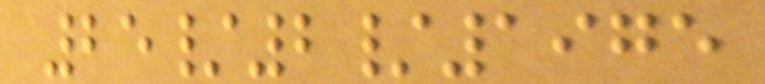25/2/1975
